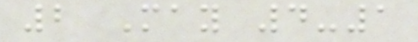2 May 4-1
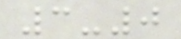3-0
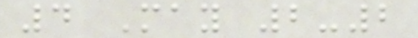4 May 2-2
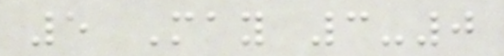5 May 3-0
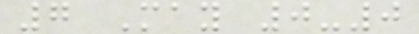7 May 0-0
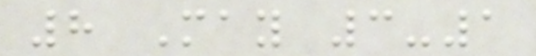8 May 3-1
